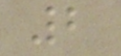2
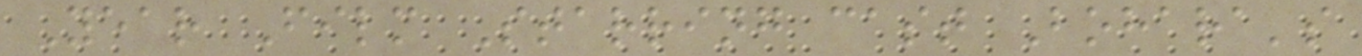Year Film Starring cast Bohara's
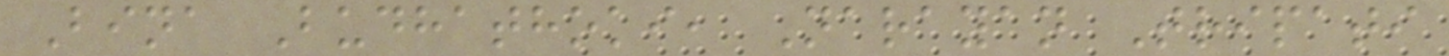Bina Budhathoki, Narayan Tripati
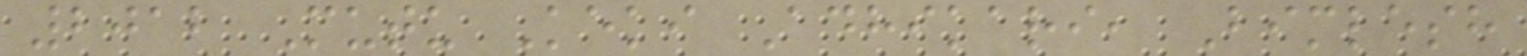2012 Mutu Keki Adhikari, Bimlesh
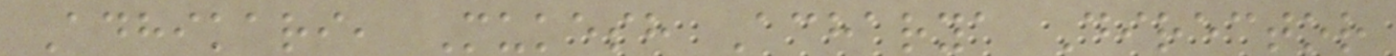Adhikari, Mukesh Acharya Director
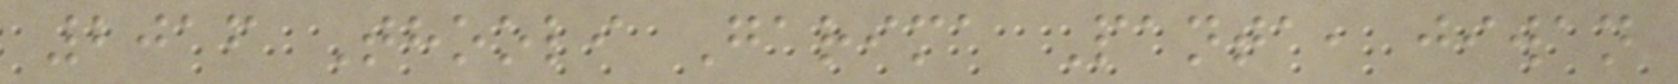2016 Thooli Garima Panta, jiwan
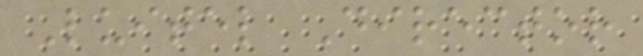Luitel Director
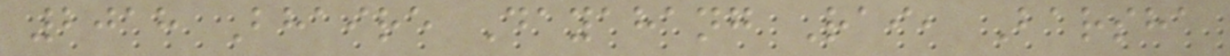2018 Bhaire Dayahang Rai, Barsha
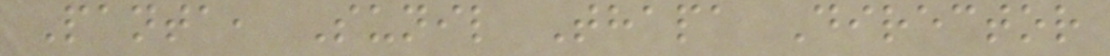Panta, Sunil Thapa Director
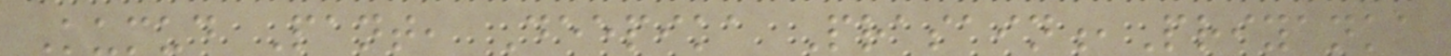Kumud Pant, Deepika Prasain,Priyanka
